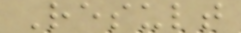Result
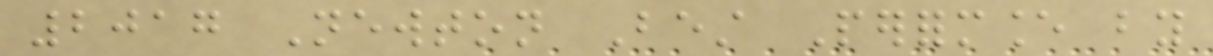2017 Newton Best Performance by
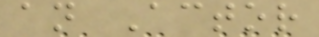an Actor
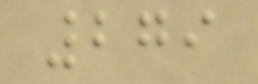279
